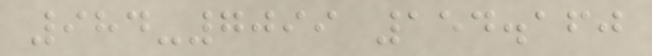984-7099 154.160
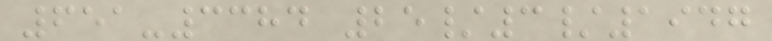651-3384 25/3/1947
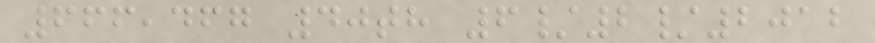666,467 40th 6/2/2012
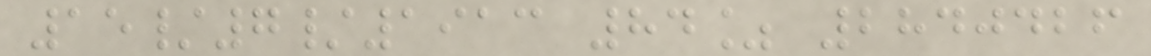15/7/1913 84% 2840426
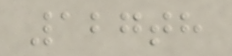127th
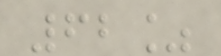62%
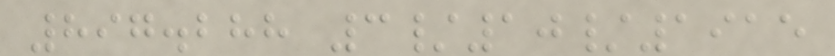897.288 3/10/1915
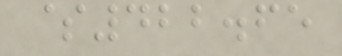$422.65
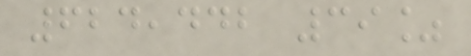624,442 39%
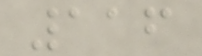116
